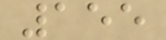155
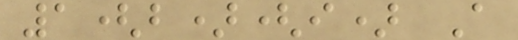1(b)(i) A
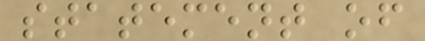statement of
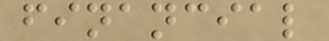financial
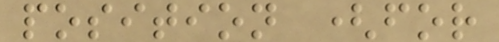position (for
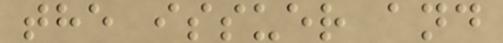the issuer and
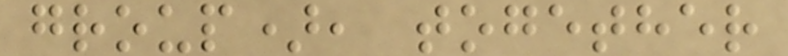group), together
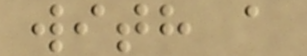with a
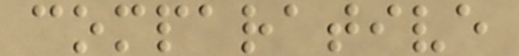comparative
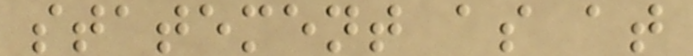statement as at
